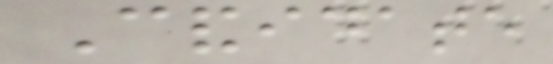Candidate
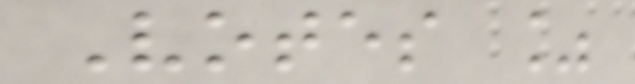Votes %
